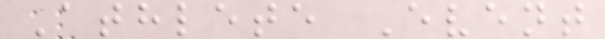Athlete Event
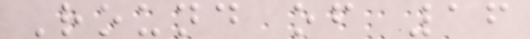Round of 16
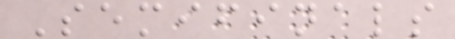Semifinals
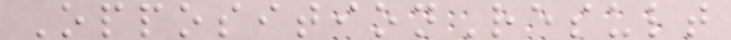OppositionResult
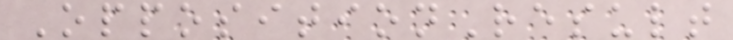OppositionResult
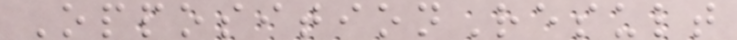OppositionResult
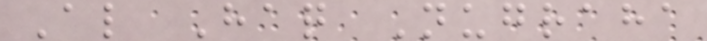Al Haq Nugraha
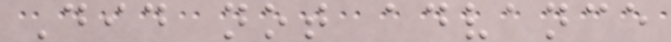Did not advance
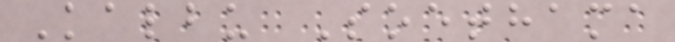Kalbu Soethama
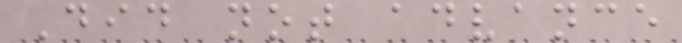Did not advance
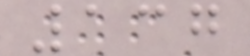137
